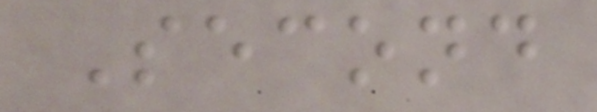Second
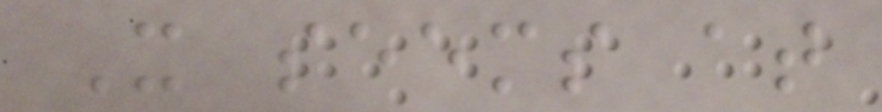It seems at
